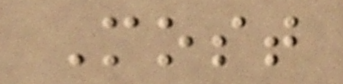Most
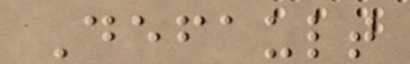Default
